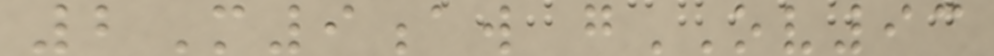2M9aw gOV93
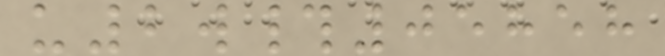u2w#05858
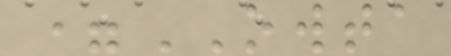=OWTA
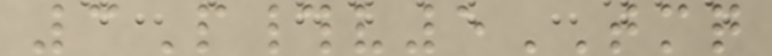3P#v5TMQ
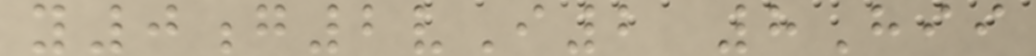y0g2vI2 8Hii
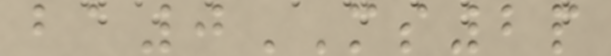ba0MS2p
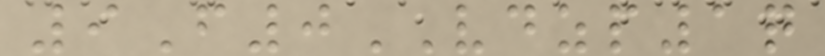9F0VDZP1q
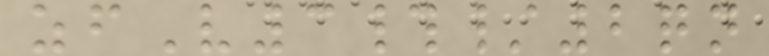zfV3#/2qn
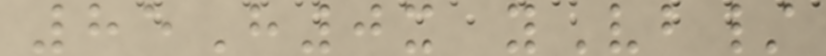85H0x yVb/
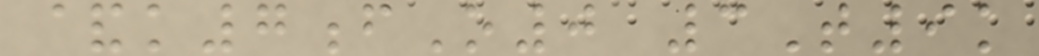&k7fO0 3T9k
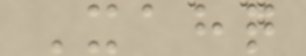Xahq
